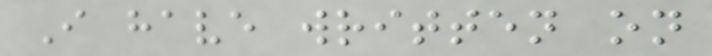I have written on
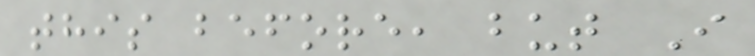this before, but I
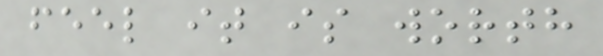feel it is worth
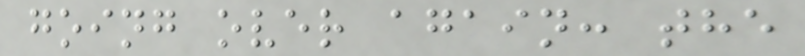going over again: the
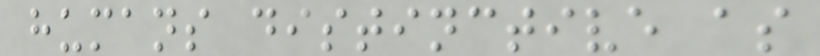humans distinctive as
